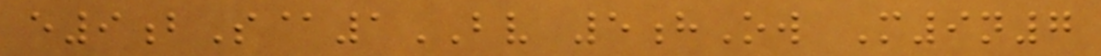e9bS@1BV 5hOw M9n7
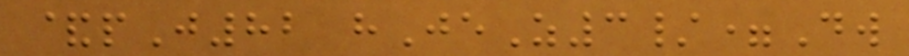&pJ82 hJeZ3/=Dw
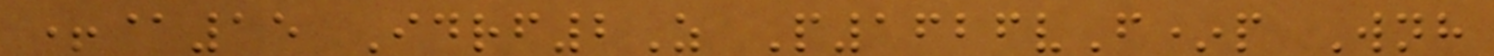+@15 Idrf2Z P1626vF*p Wnh
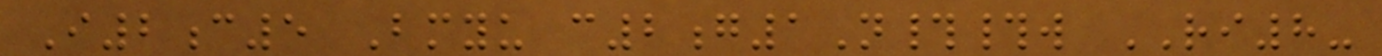I2c5 Bmyu c2g1N##w RI8-
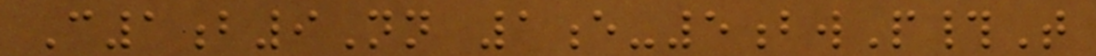C1b9Nn 1e-5bwP#T
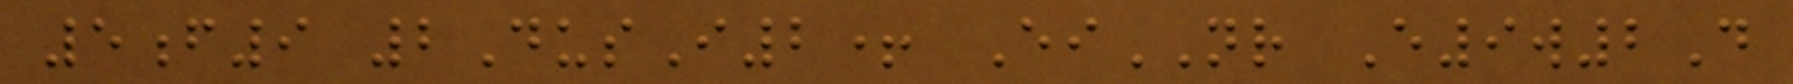5f9 2DusI2+ EiNR E9w2D
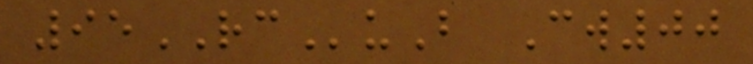95RCuB Cw00
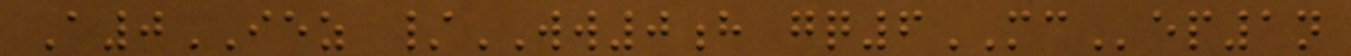A0IEZ /WW0h gq6MCep1n
